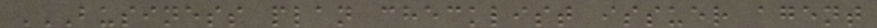BUSINESS PLAN CHECKLIST ISSUER AGENT
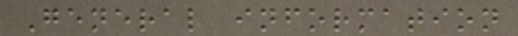General information
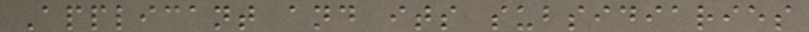Applicant and its subsidiaries
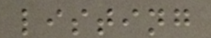listing
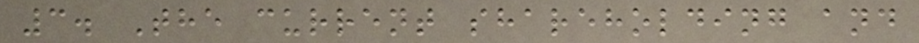3. The current shareholding and
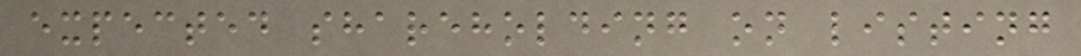expected shareholding on listing
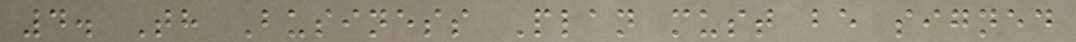4. Th Business Plan must be signed
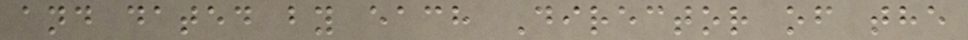and dated by each Director of the
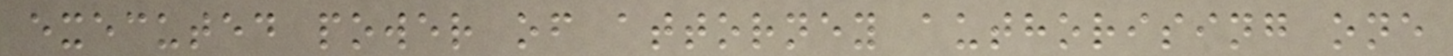executed power of attorney authorising one
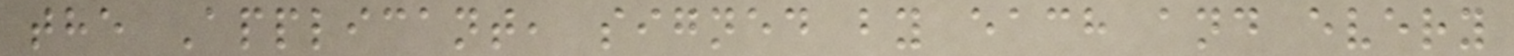the Applicant, signed by each and every
